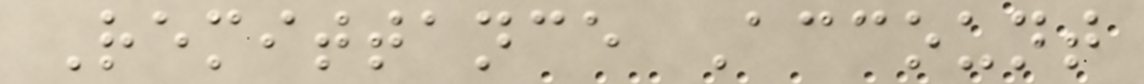Remittance Account
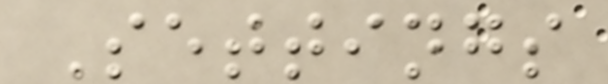Settings
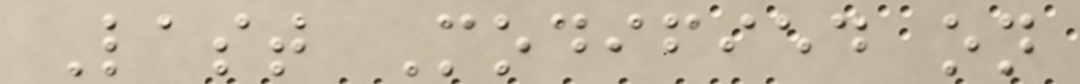Last Modified on
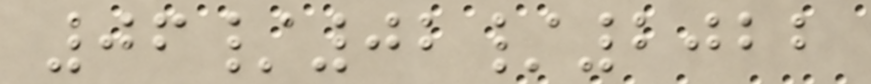06/02/2022
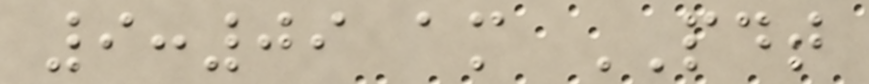9:09 am PDT
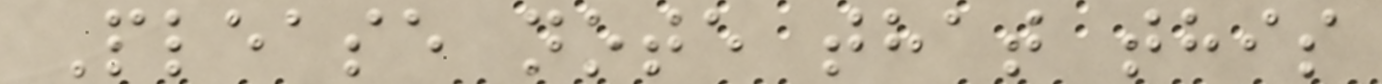Please note that this
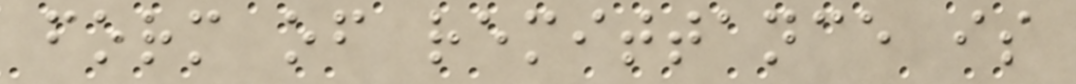form of remittance is
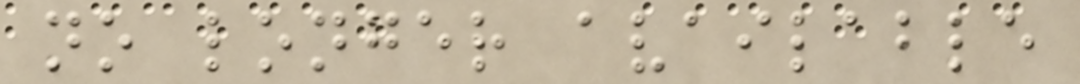no longer available
